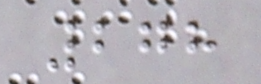278
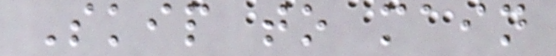Skip to main
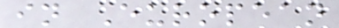in European
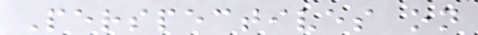Perspectives on
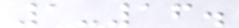1-16.
